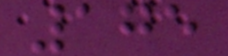175
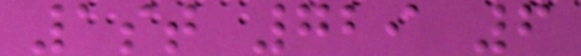1st 729 6
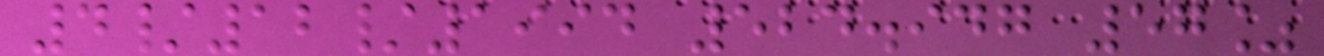4/12/1994 524.947 57%
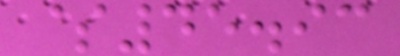$45.93
